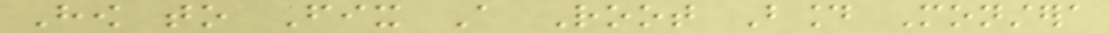How to Fix A Root Bound Monstera
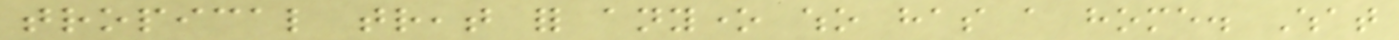tropical treat for anyone who has a home. What
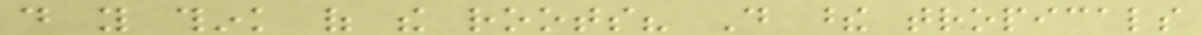do you think of the roots? Do these tropicals
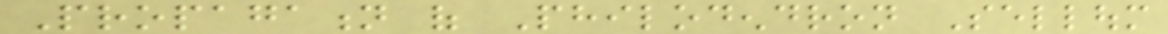Propagation of Philodendron Selloum
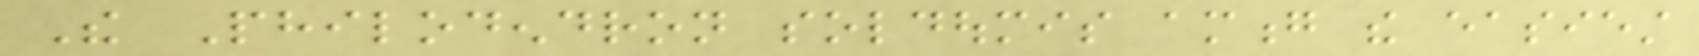The Philodendron soldoumis among the easiest
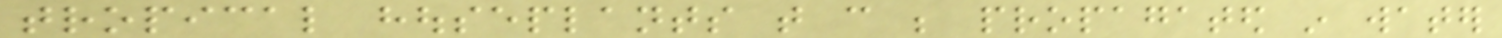tropical houseplants that can be propagated in water
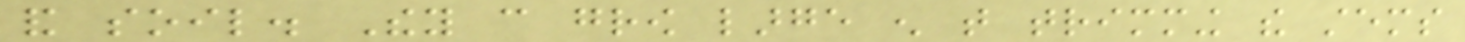and soil. They can grow large enough that trimming the stems
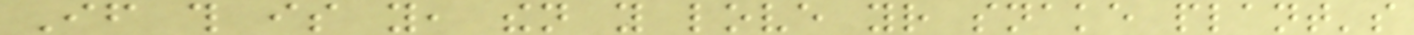If this is you, then you love your snake plant's
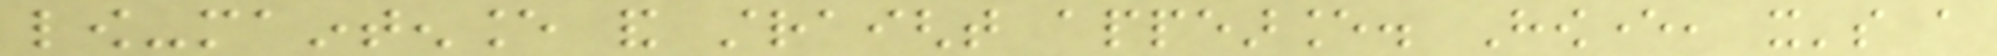low-maintenance and straight appearance. However, it's a
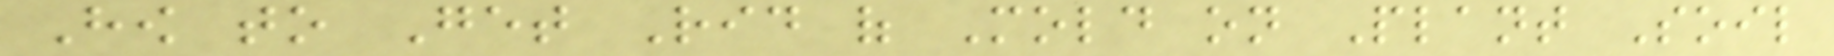How to Get Rid of Mold on Plant Soil
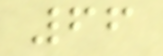66
